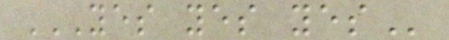YES YES YES
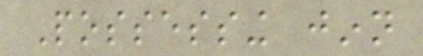Possessing jinn
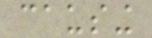causing
